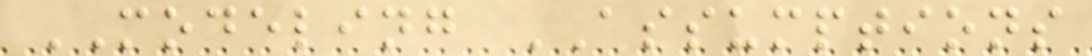MODELING ASSUMPTIONS
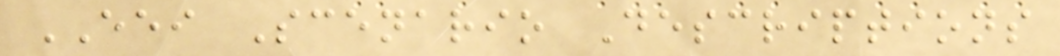EEI Scenario Descriptions
